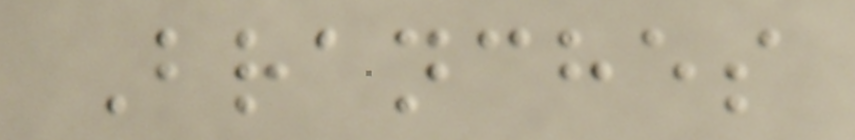Branches
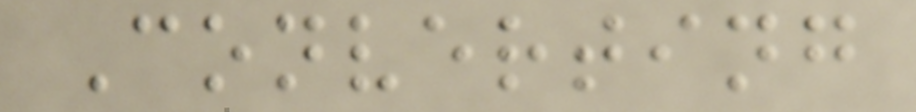Converting
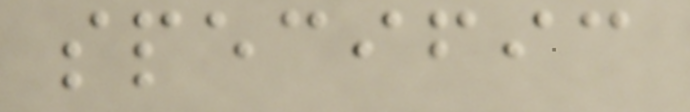specific
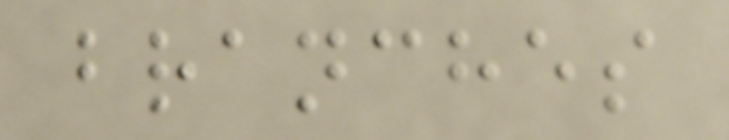branches
